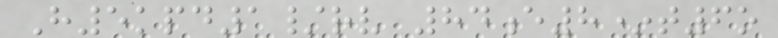H5kpd1/rv 84e8*t6o
